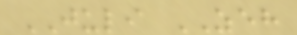JULI ZEH
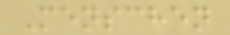Menschen
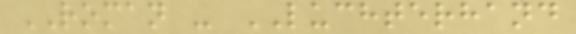ROMAN - LUCHTERHAND
